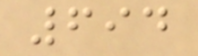694
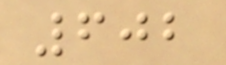602
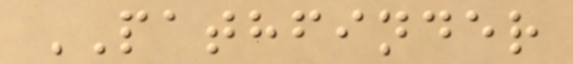PATHFINDER
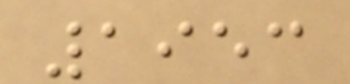1953
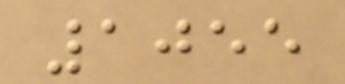1055
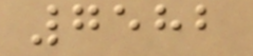7582
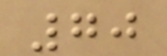70
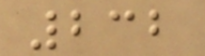232
